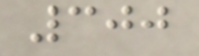300
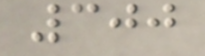300
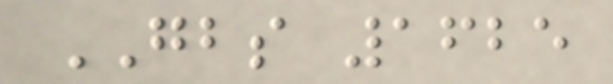GBS 1625
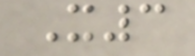X3
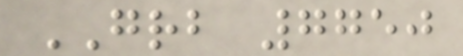GRB 7750
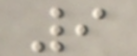9
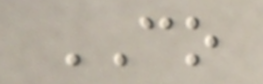CO
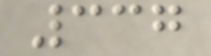337
